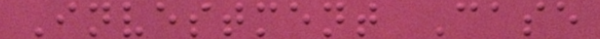Investment Case
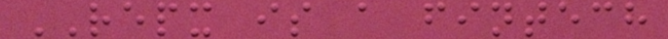REPX is a fintech
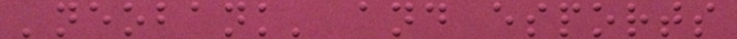'neobank' and esports
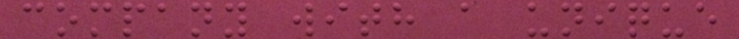company with a unique
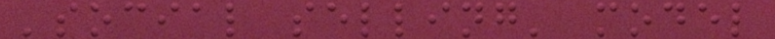'social selling' model
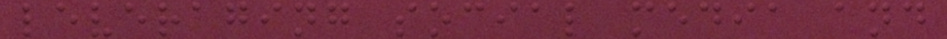leveraging social media and
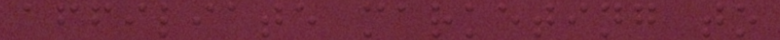affiliate marketing to
